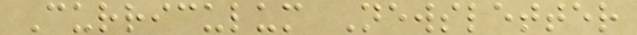Curriculum Newsletter
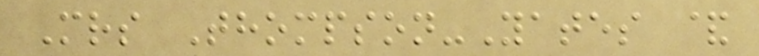Mrs Thompson-Yates &
